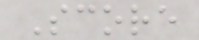Score
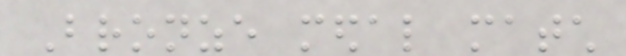Bronze medal match
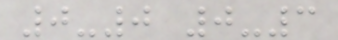0-0 0-3
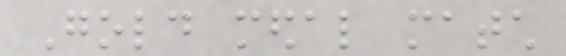Gold medal match
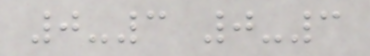0-3 0-3
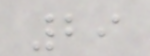29
